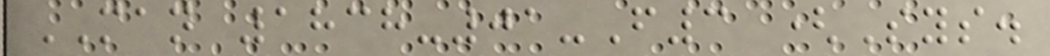MAN 1838-01-F3 (Sys.
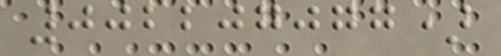002207077)
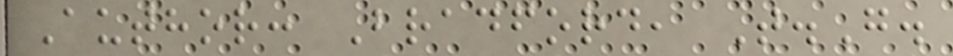Author: Bradford, T.G.
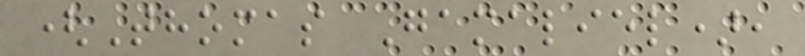(Thomas Gamaliel),
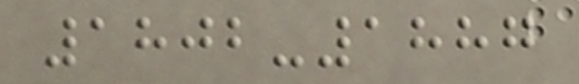1802-1887
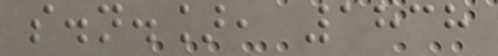s.n.], 1838
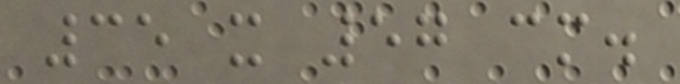35 x 57 cm.
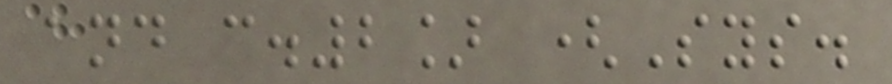and c.2] (Sys.
